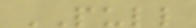PULL
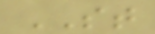ST
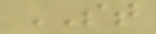ST
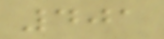401
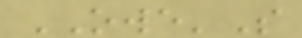OWE'S
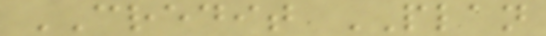CREDIT PLAN
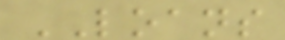LOANS
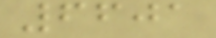6601
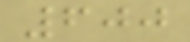600
